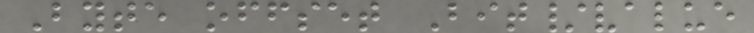Byte offset Bit/value
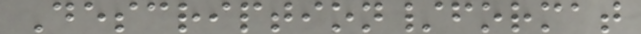Description/format
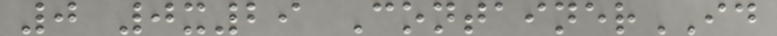0 0x29 ContainerID
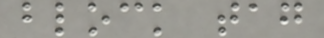block tag
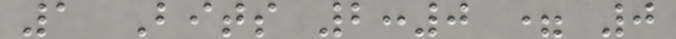1 Bits 2:0 = 0
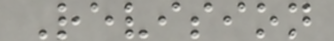Revision
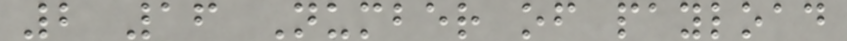2 16 Number of payload
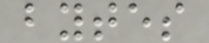bytes
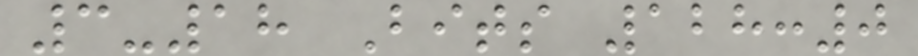3-18 Bits 128:0
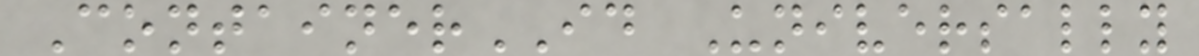ContainerID Universally
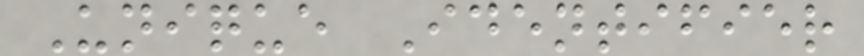Unique Identifier
